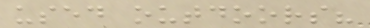used outdoors?
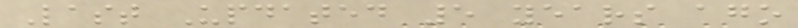Last Updated 5 years ago
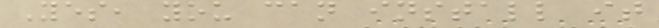Yes, you can install it
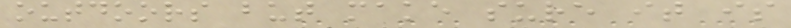outdoors but make sure it is
